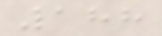188
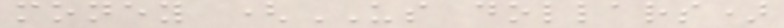money (US dollars)
